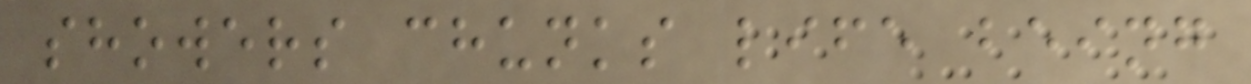showers chunks life being
